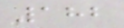182
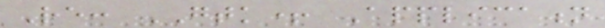Re: GTK+ Application
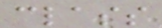class
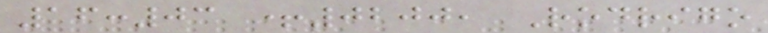16:03 +0200, Rodrigo
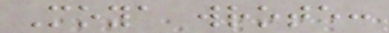Moya wrote:
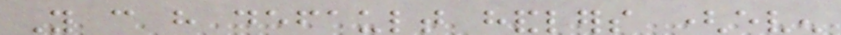You can have default handlers (even
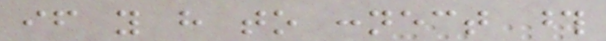if you have to connect those
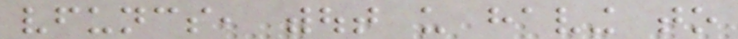vfuncs, without us having to
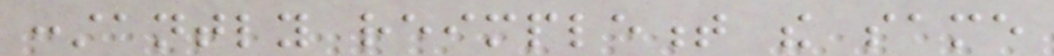constantly reimplement the same
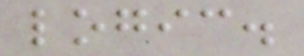logic.
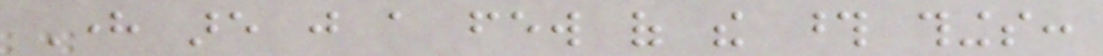Here are just a few of the those things:
